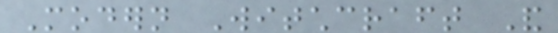Modern Witchcraft And
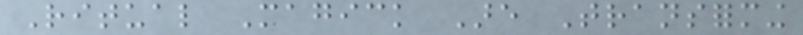Ritual Magick Are Transforming
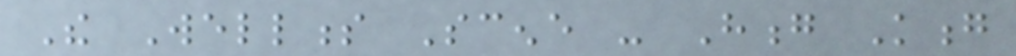The Wellness Scene - Hong Kong
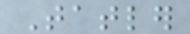Tatler
